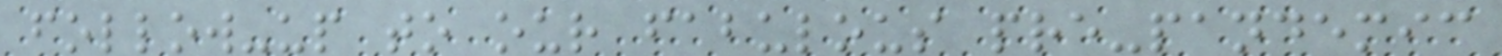follow-up to our fabulous pre-pandemic
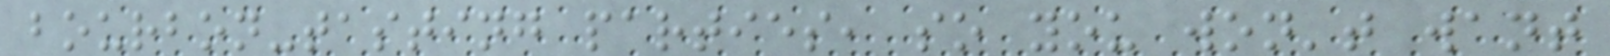bourbon-tasting parties, so you won't want
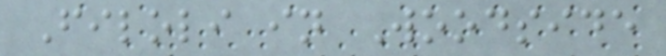Filoli in Woodside
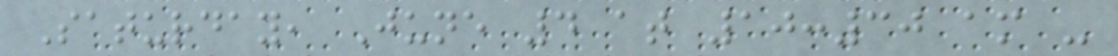Saturday, June 4 at 10:30 am -
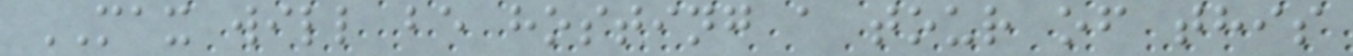MAX will be hosting a tour of this
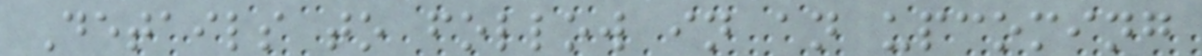Details to follow in an upcoming
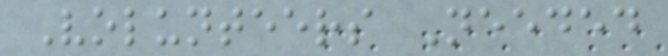Volunteers Needed
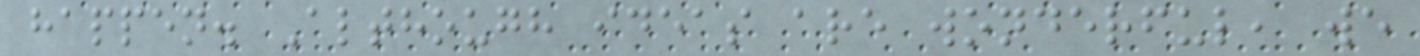happen. Although ideas are wonderful, we
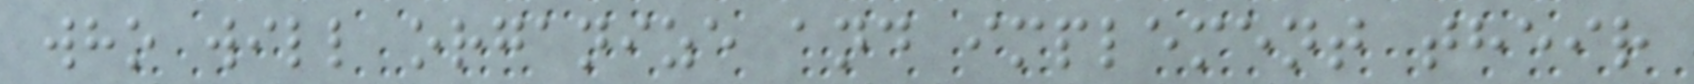who will organize and implement their
